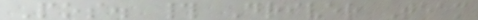Pos. # Driver Team
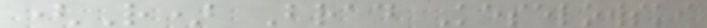(R) Brad Keselowski
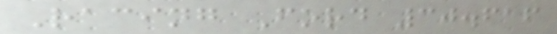Racing Ford 30.616
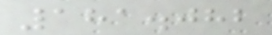181.082
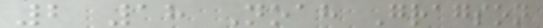2 18 Noah Gragson
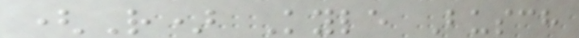(R) Kyle Busch
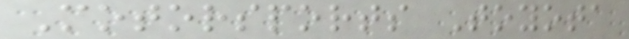Motorsports Toyota
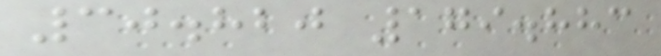30.820 179.883
